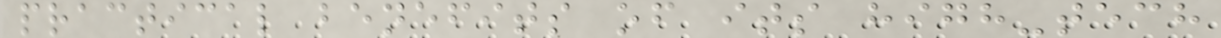practical benefits of its high-tech
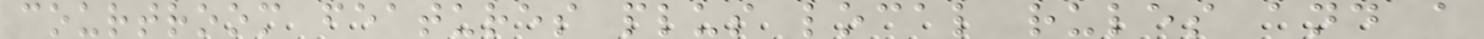courtroom features plus local rules and a
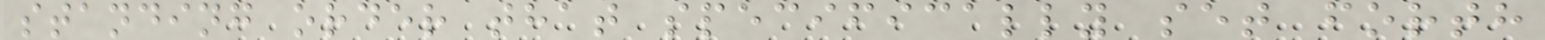standing order that specifically set forth
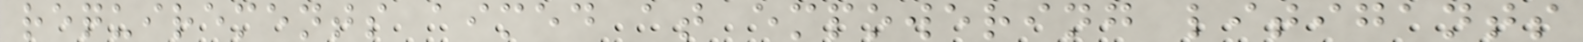requirements aimed at empowering litigants
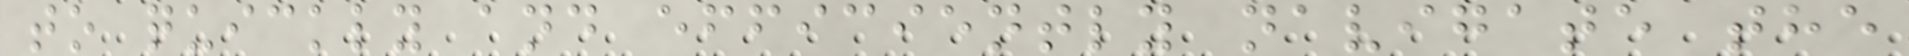to quickly and efficiently navigate the
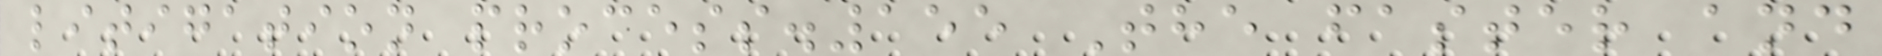litigation process.155 The faster and
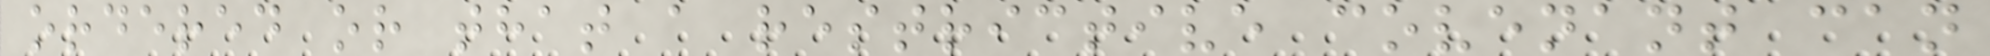ordered or that a restrictive covenant can
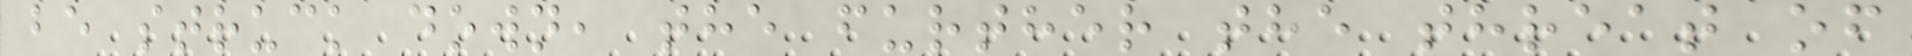be struck down, the further the threat of
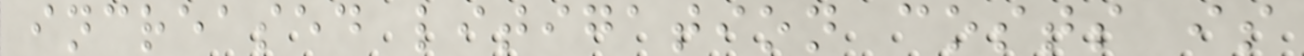increased litigation costs is
